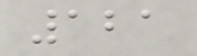121
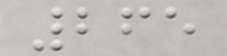265
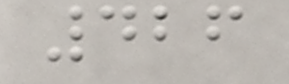426
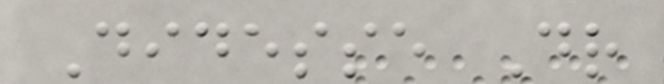Didesse Dr
